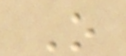O
